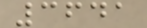3641
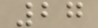27
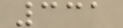331
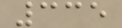335
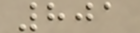801
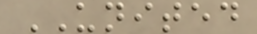UNITED
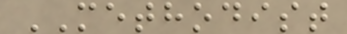METHODIST
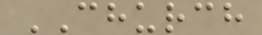CHURCH
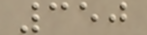350
